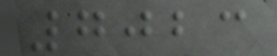7023
